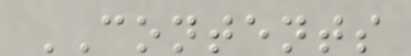CONTENTS
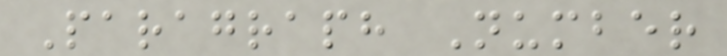Paragraph Number
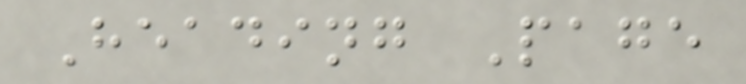Heading Page
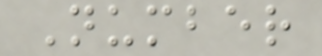Number
